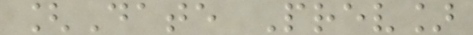[Date Prev]
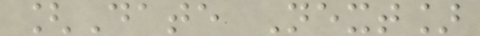[Date Next]
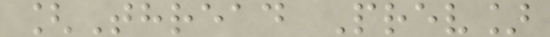[Thread Prev]
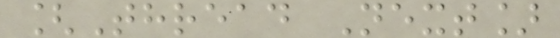[Thread Next]
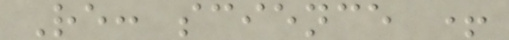Re: science +
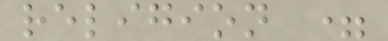religion =
